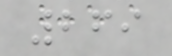269
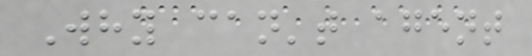Why can't agent
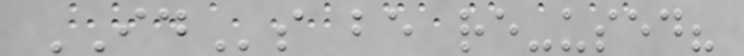IDs be re-used?
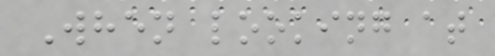When looking at
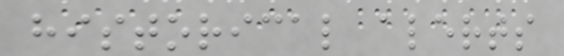historical alerts
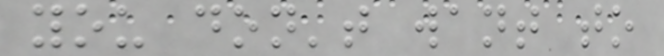you don't want to
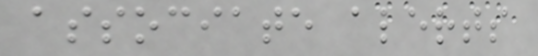associate alerts
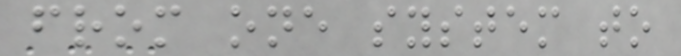from one system to
